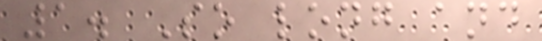1. So long and
